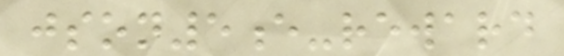json5e-reward
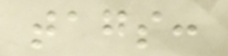tags:
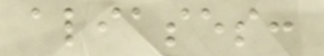aliases:
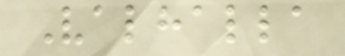Valhalla
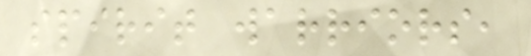spirit warriors,
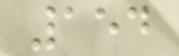154
